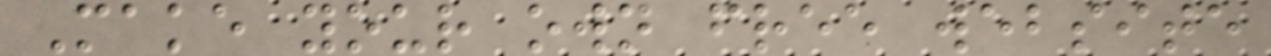Make your own free website
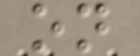on
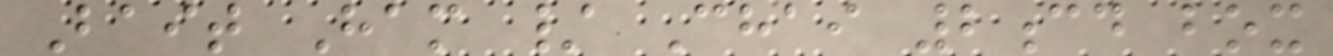Bait Ham / Chai 2cd box
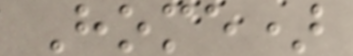Home)
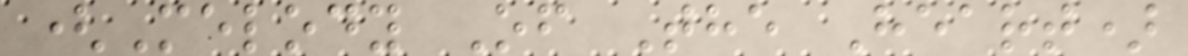(Melody Of The Heart)
